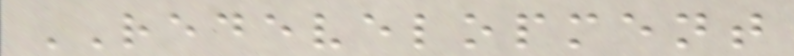REDEVELOPMENT
